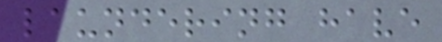laundering have
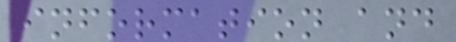information and
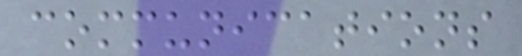communications
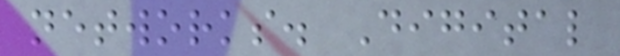networks. Digital
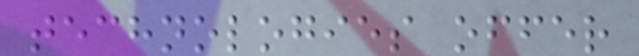technologies offer
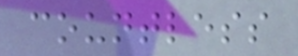countless
